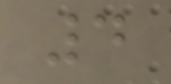4
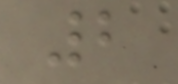2
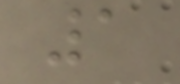1
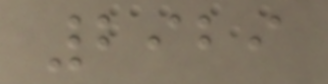2929
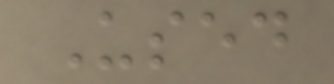Used
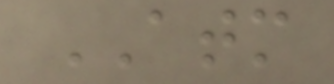ATM
